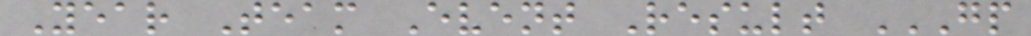Year Team Event Result GP
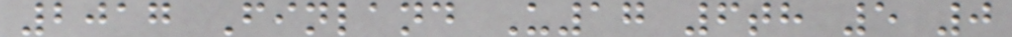2017 Finland U17 6th 5 0
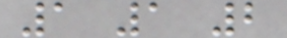1 1 2
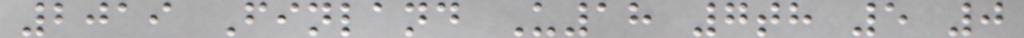2019 Finland U18 7th 5 0
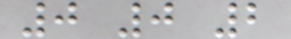0 0 2
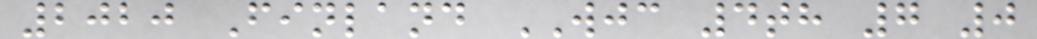2020 Finland WJC 4th 7 0
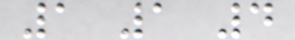1 1 4
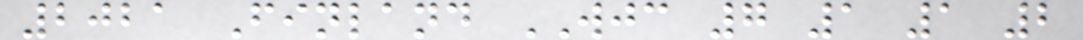2021 Finland WJC 7 1 1 2
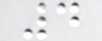4
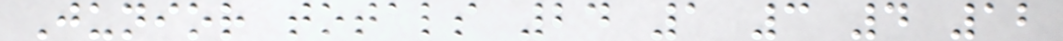Junior totals 24 1 3 4 12
